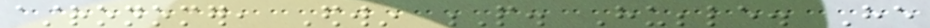astronomer, Edwin P. Hubble. He
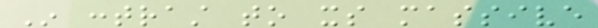In contrast to its massive
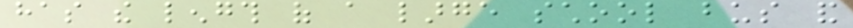has the length of a large school bus and
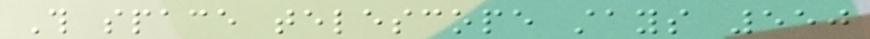This space telescope stays 550
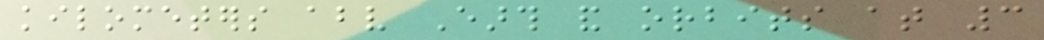kilometers above Earth and orbits at 3
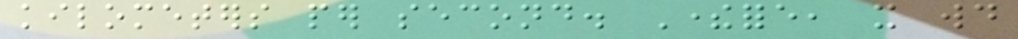kilometers per second. Therefore, it would
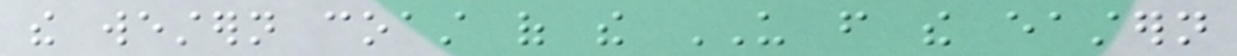the western coast of the US from the eastern
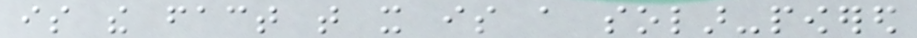is the fact that it is a solar-powered
